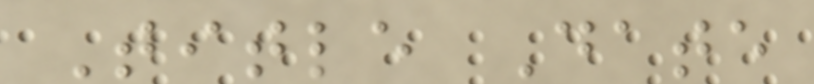Title Date
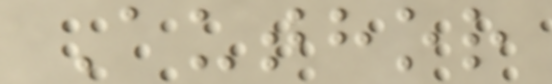Author
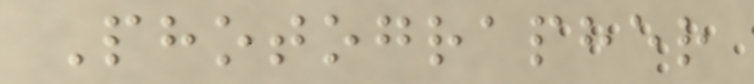Photographer
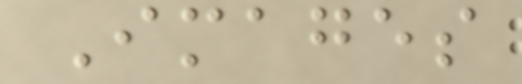Images
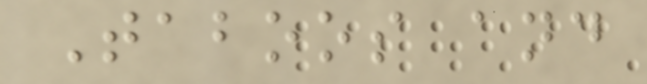Taboos and
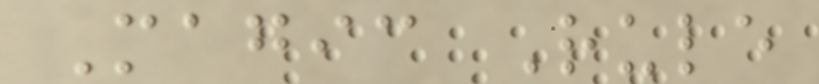Magic Rule
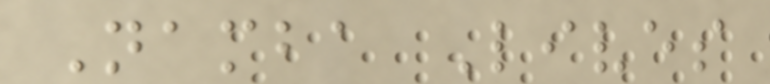Namba Lives
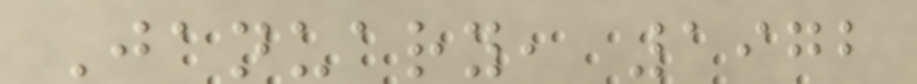January, 1972
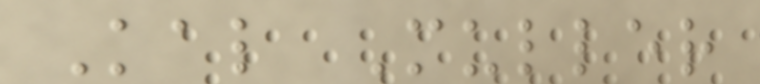Kal Muller
